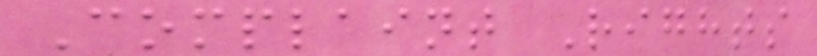Complaint Rights
